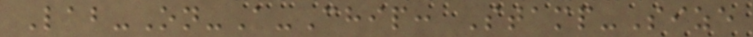Lab-On-A-Chip: Stamp-Size
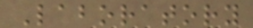Laboratory
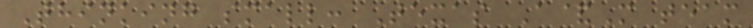Thinking small: Texas A&M team
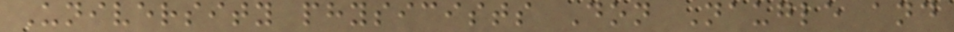University physicists Don Naugle and
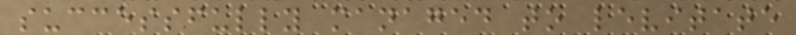successfully managed to levitate
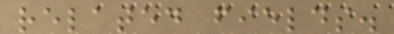related fields.
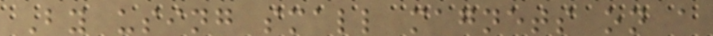By using small magnets on a
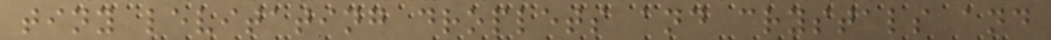tiny levitating droplets and crystals and
